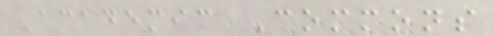Academic Commons
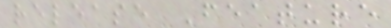release Feature
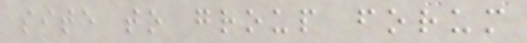site to group forum
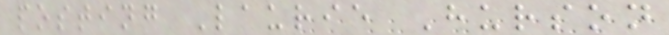posting Laurie Hurson
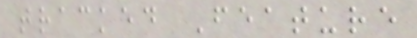tracked Feature
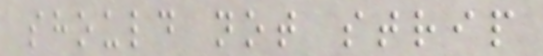should not strip
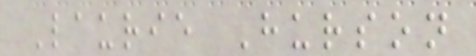Laurie Hurson
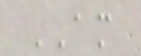AM
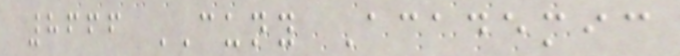8666 CUNY Academic
